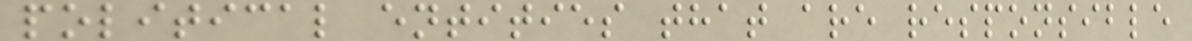political entities that are responsible
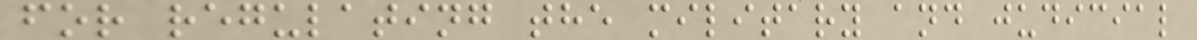for regulating the military and judicial
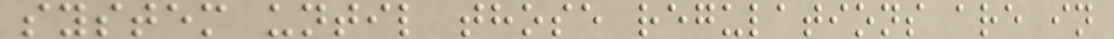system until those regulations are in
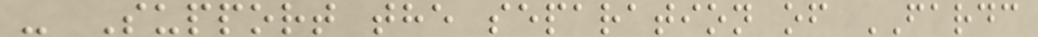- Support the separation of FARDC
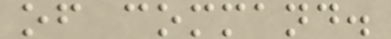of command.
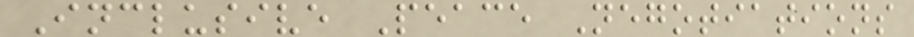Inclusive Peace Negotiations
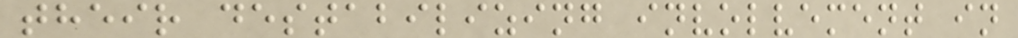their destabilizing involvement in
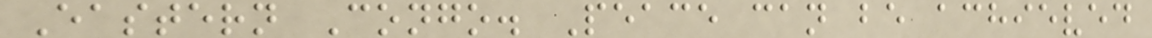Eastern Congo. Peace can be achieved
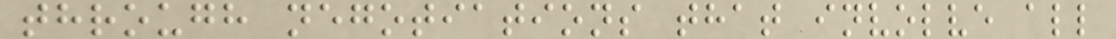through negotiations that involve all
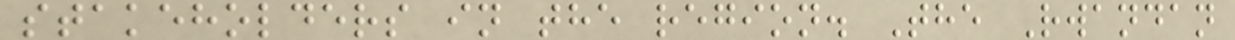stakeholders in the region. The Rwandan
